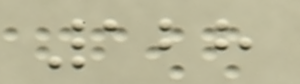128
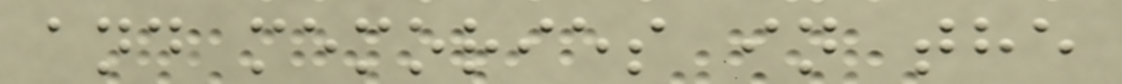and memories in the
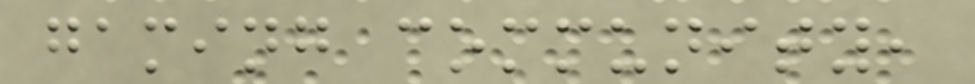gaming community,
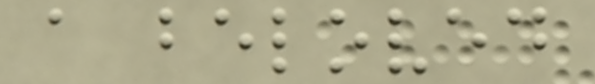a beloved
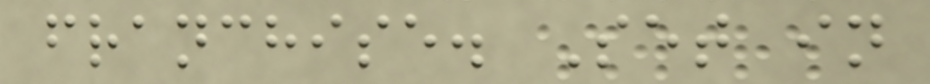franchise. Set in
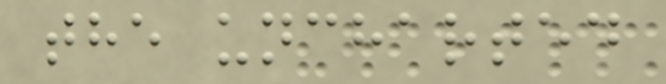the uncharted
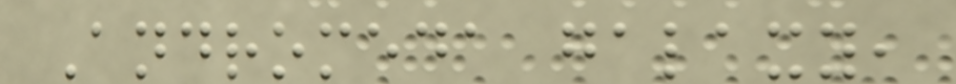Andromeda galaxy,
